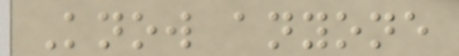Know anyone
